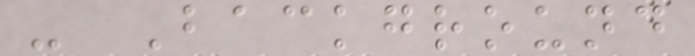- Background
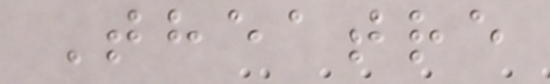Theatre
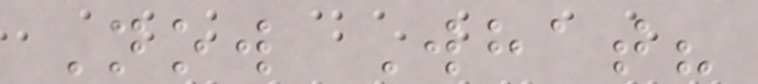Now What?
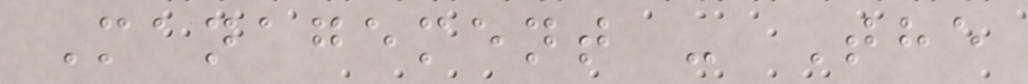Management - The
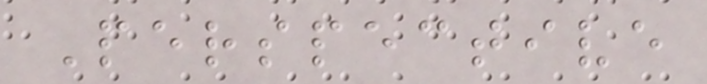Perspective
